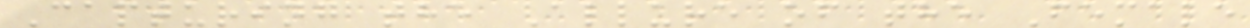Capturing the Allure of the Female
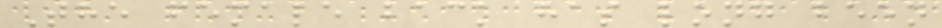The female back has long been
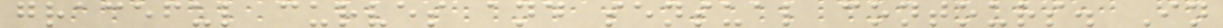graceful curves and sensual contours. In
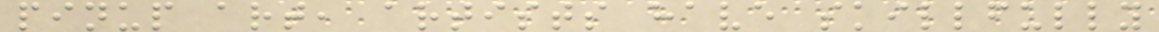pinup art, artists have skillfully
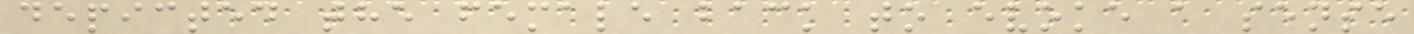depicted the female back to evoke a sense
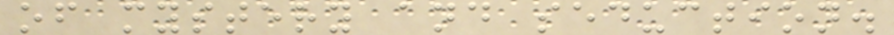of mystery and seduction.
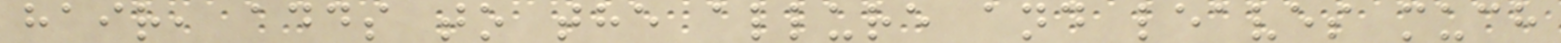hair, adds to the allure and leaves much
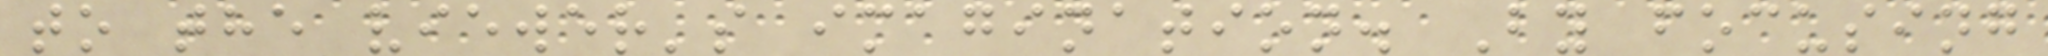to the viewer's imagination. By focusing
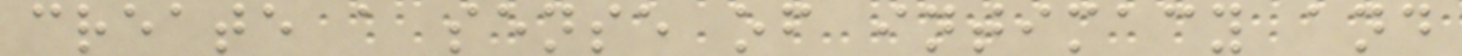create a sense of intimacy and
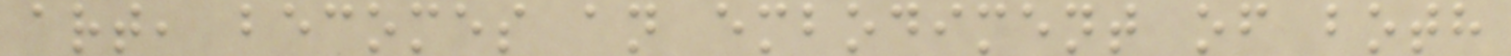art, becomes an embodiment of both
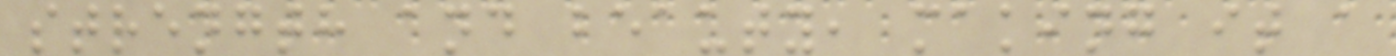strength and beauty, making it a
